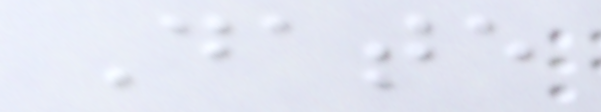Date
